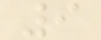9
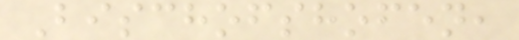Bischofshofen,
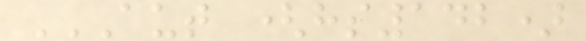AUT (HS142)
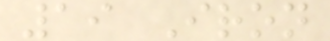19 Iron
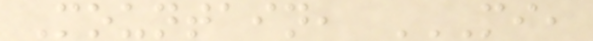Mountain, MI,
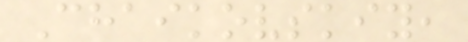Chaikovskiy,
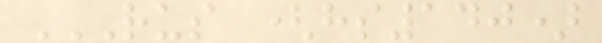RUS (HS140)
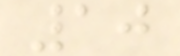10
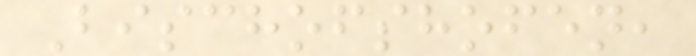Bischofshofen,
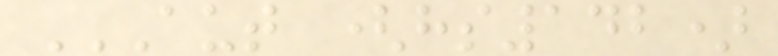AUT (HS142)
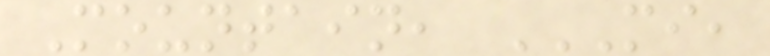Mountain, MI,
